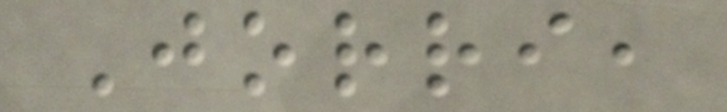Jorri,
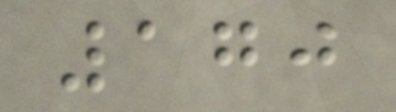170
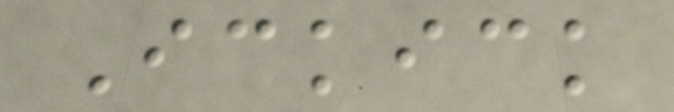Ickick
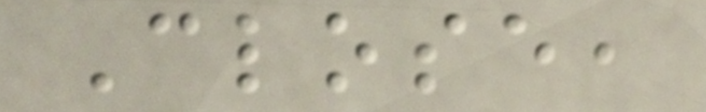Close,
